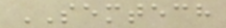SEMTECH
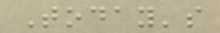Today's
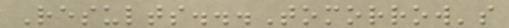Results...Tomorrow's
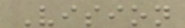Vision
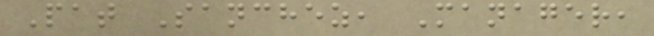Pat Sanchez, Manager,
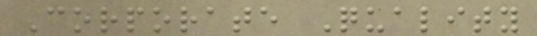Corporate Quality
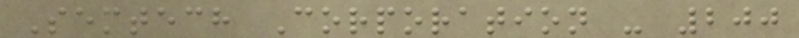Semtech Corporation - 200
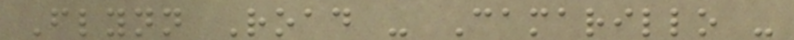Flynn Road - Camarillo -
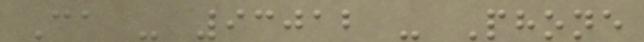Ca - 93012 - Phone
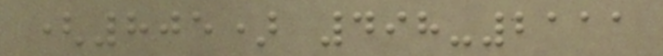(805) 498-2111
